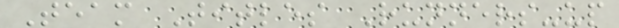Team Titles Runners-up
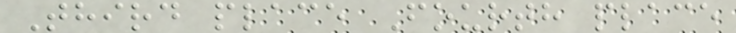Third place Fourth place
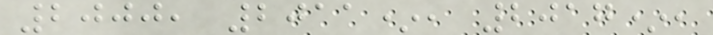2000, 2011*, 2017*,
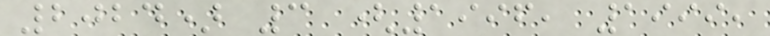2024) 3 (1996, 1999,
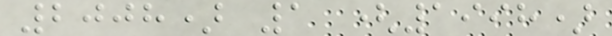2008) 1 (1998)
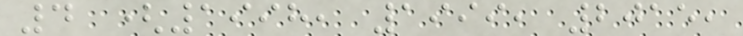4 (1998, 1999, 2015,
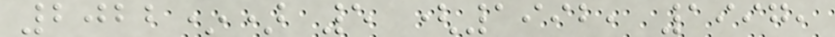2022*) 5 (1992, 1997,
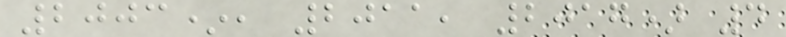2003*, 2011, 2017) 4
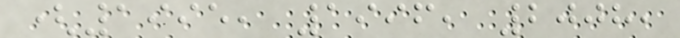(1995, 1996, 2008,
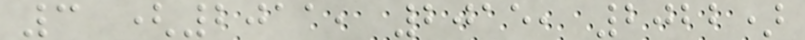3 (2011, 2015, 2022)
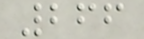266
